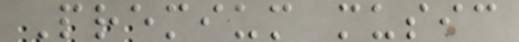Premium music
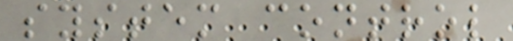system control
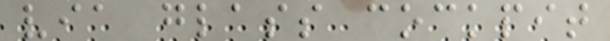via glass cockpit
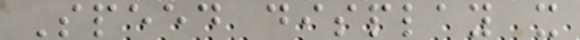Speed display x
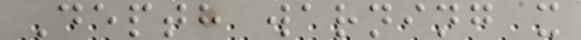Depth warning x
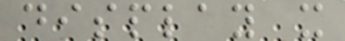display x
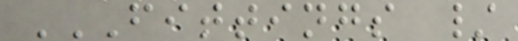FITTINGS /
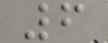6
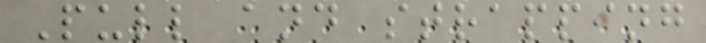Pull and strapping
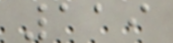119
